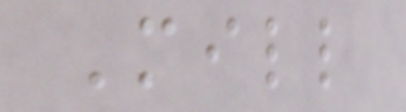Mill
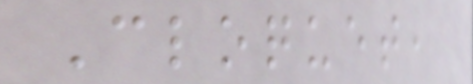Cloquet,
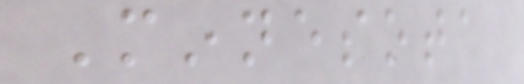Minnesota
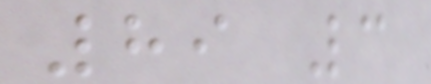89 3
